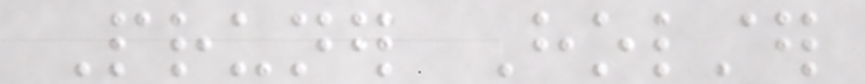Pruner Holster
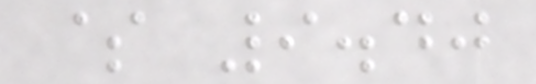$ 9.40
